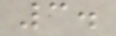3.
